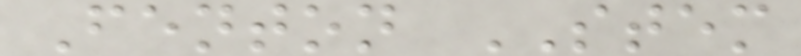Fenton STEM
